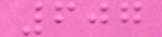607
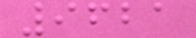9621
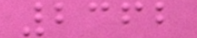2362
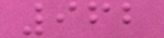962
